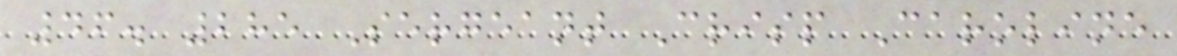46. 285 Sergeant Crisp Caroline
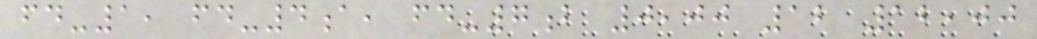fd-1, fd-4a, fd-7b 0,00 12 12,00
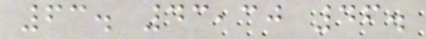63. 43,30 46.
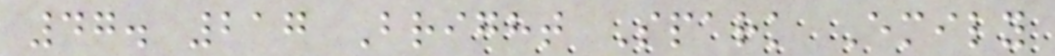47. 217 Bright Spark Emily
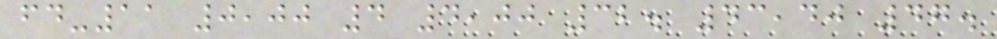fd-11 0,00 4 4,00 32. 43,40 47.
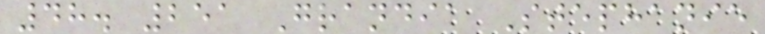48. 251 Grandia Stephanie
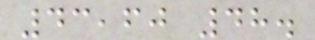43,60 48.
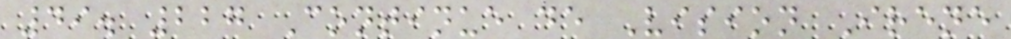49. 227 Continue de Vision Irene
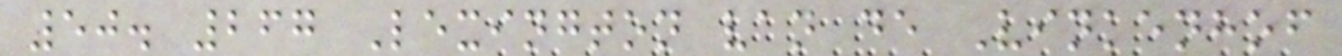50. 267 Lexington van de Vinkenhof
